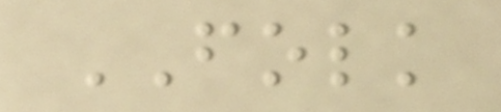FOLK
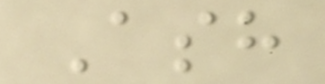Ash
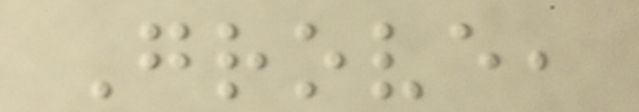Grove,
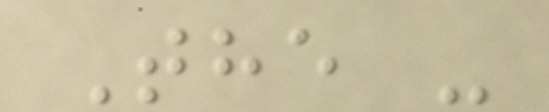The -
